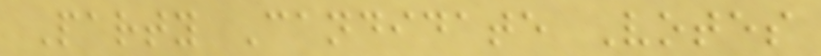Party Candidate Votes
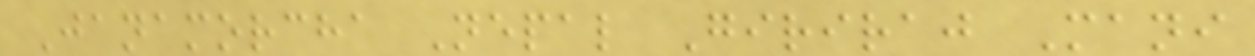Janamorcha Nepal Giriraj Mani
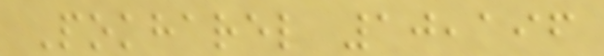Pokharel 10,196
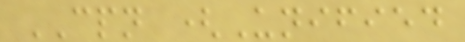CPN (Unified
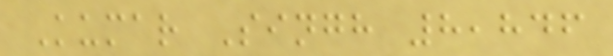Kumar Singh 8,846
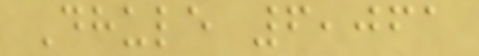Dhule 6,061
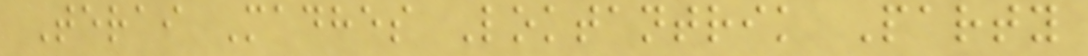Terai Madhes Loktantrik Party
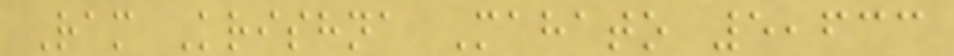Ram Krishna Mahato 5,633
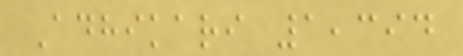Adhikari 1,394
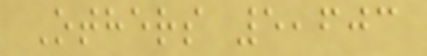Others 5,603
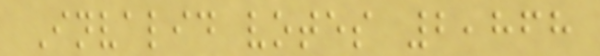Invalid votes 2,868
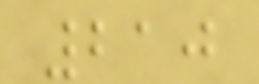210
